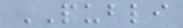PUBLI
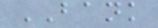BANK
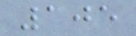105
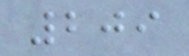209
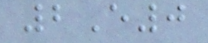2E0
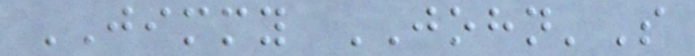JIMMY JOHN'S
